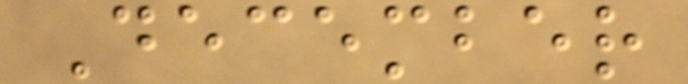December
